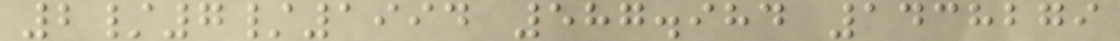2/7/1994 587.984 1438279
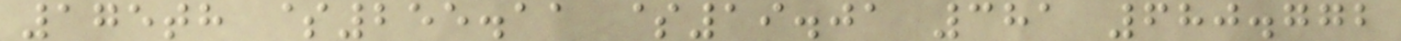175th $255.11 $19.01 381 680.772
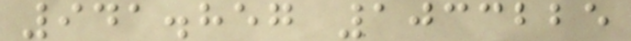941.857 1033225
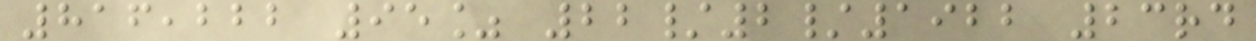816,222 95% 22/2/1922 23rd
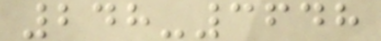248-3648
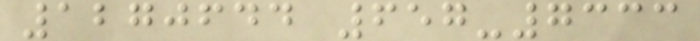1270644 657-7333
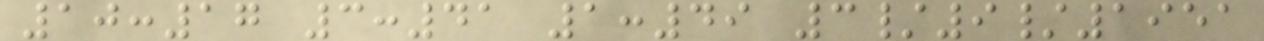10:17 3:41 1:49 3/9/1951
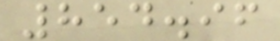854.96
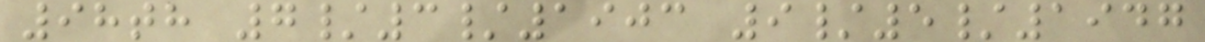98th 7/3/1903 9/5/1947
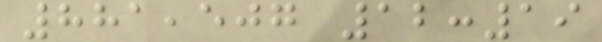881,507 12:19
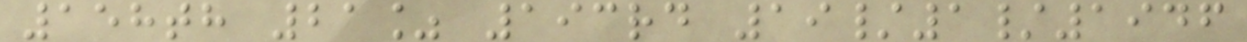158th 21% 193rd 19/1/1946
